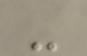-
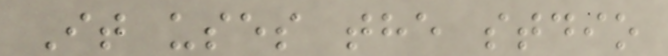It uses the stdio
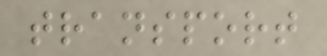transport
